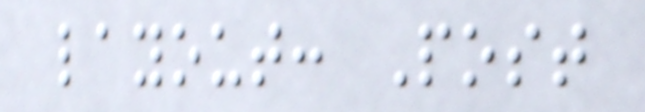layout: Post
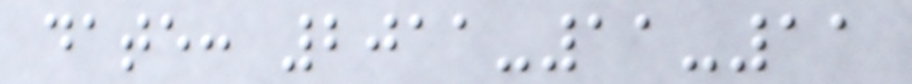date: 2011-11-11
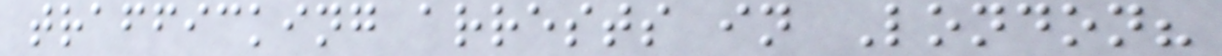trafficking arrests in London?
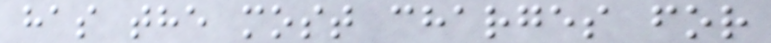has the most charges for
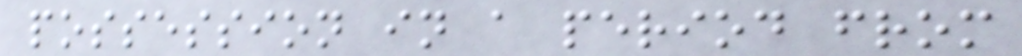possession in a period from
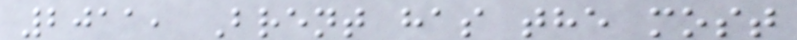2011, Brent has the most
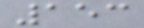153
